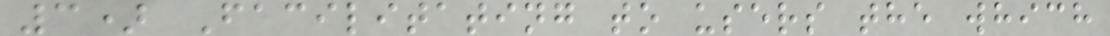3) Facilitating to users the which
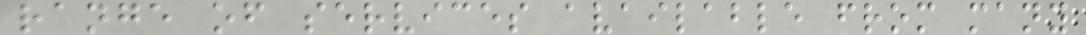range of services available from many
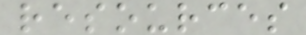resources
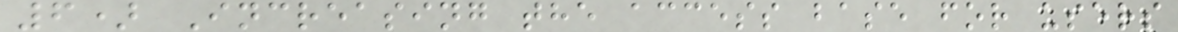6) Increasing the access base for users
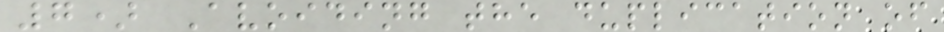7) Avoiding the duplication of
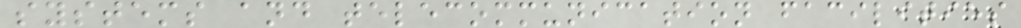systems and telecommunication facilities
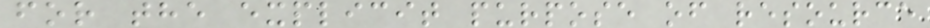for the explicit purpose of resource
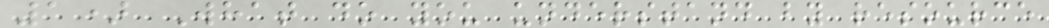1) What do you understand by resource
